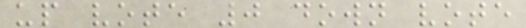up vote 0 down vote
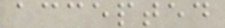accepted
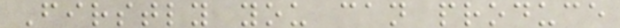Firstly you can produce
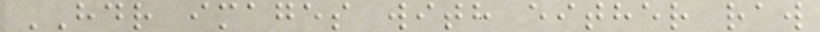HDR images with either raw
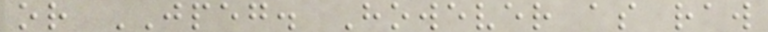or JPEG. However as raw
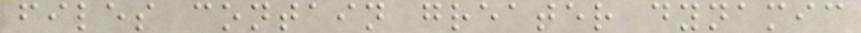files contain greater dynamic
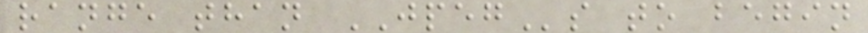range than JPEGs to begin
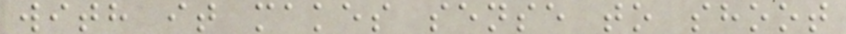with it makes sense to shoot
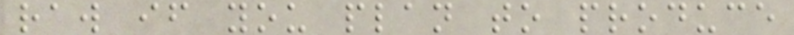raw if you plan to produce
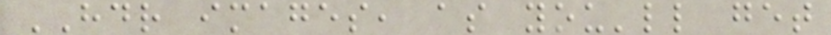HDR images, as you'll get
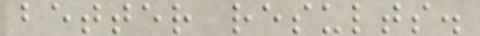better results.
